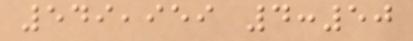549,959 4:50
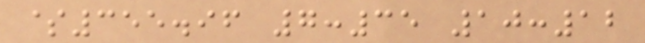$355.96 7:35 10:12
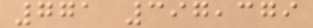771 397,379
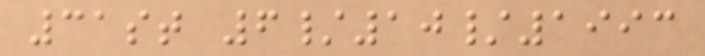31st 6/10/1993
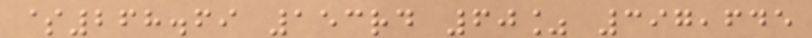$268.69 153rd 60% 397,645
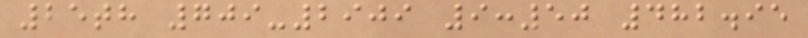25th 709-2909 9:50 482.95
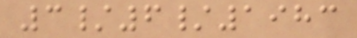3/6/1983
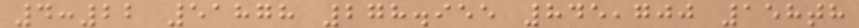4:22 51878 278.955 845,700 158th
